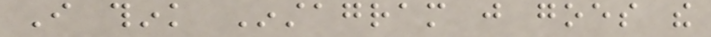I think Instagram just goes the
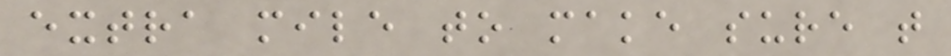extra mile to make sure that
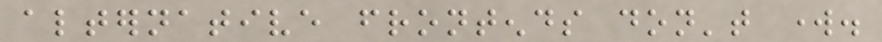alternative frontends don't work.
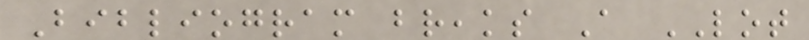Bibliogram breaks A LOT
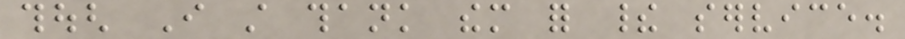though I still thank them for their service.
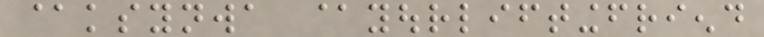@ksynwa @yourliftingfriend
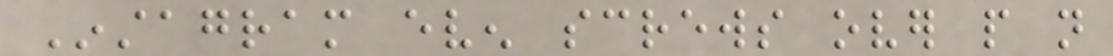Instagram even screws over people not
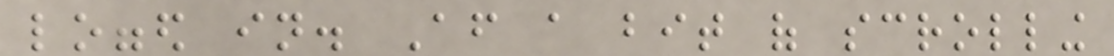logged in. After a bit of scrolling
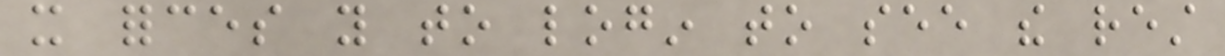it forces you to login to see the rest
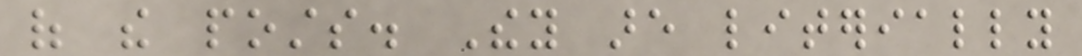of the posts. They are literially
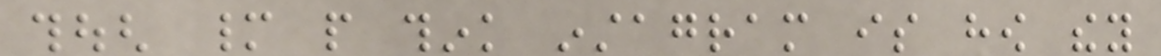though many people think instagram is how they
